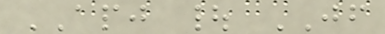APJ | JF
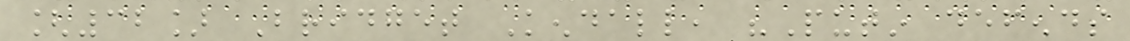[32] Bridget Kendall, "Putin defends
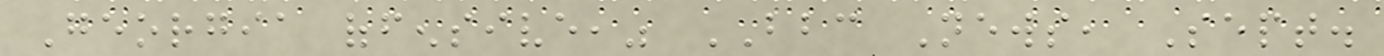Georgia offensive," BBC News, Sept.
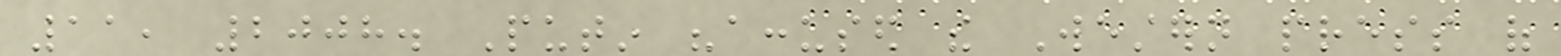11, 2008. Putin "accused the Western press of
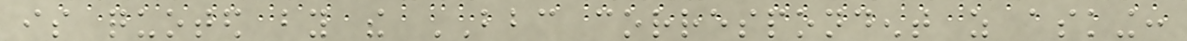is quoted by the BBC correspondent as asking:
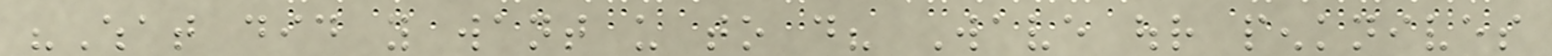"What did you want us to do? Wave our penknives
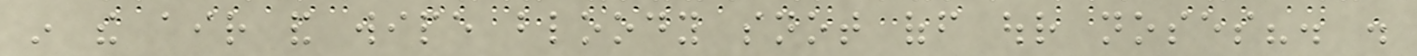in the air and wipe bloody snot off our noses?. .
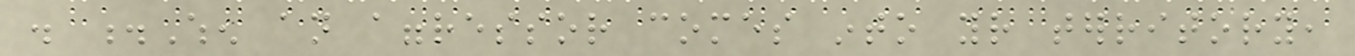. .When an aggressor comes into your territory,
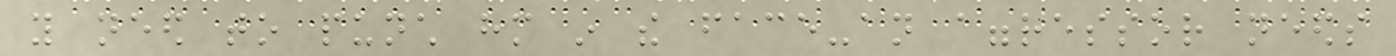you need to punch him in the face-an aggressor needs
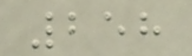258
